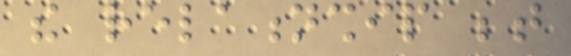the relationship between
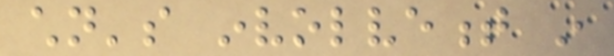children's involvement in
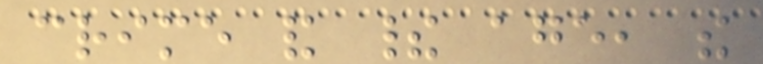crime and their age, the
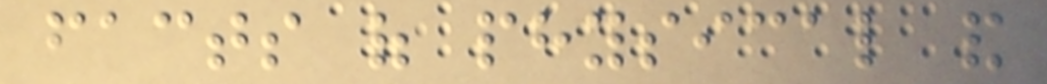facts of physical and
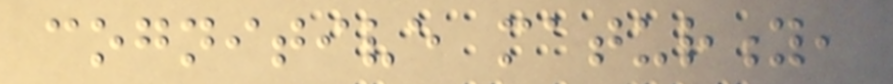cognitive maturity,
